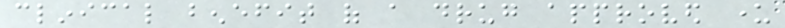clinical benefit of a drug approved under
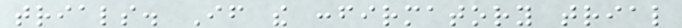trials. If the confirmatory trial
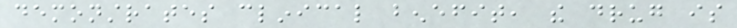demonstrates clinical benefit, the drug is
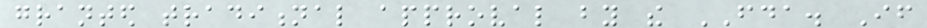granted traditional approval by the FDA. If
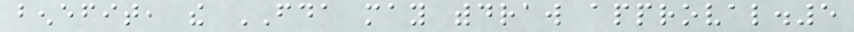benefit, the FDA may withdraw approval.5
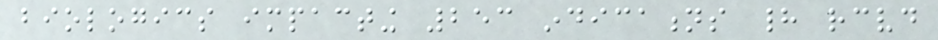biologics impacting 253 indications had received
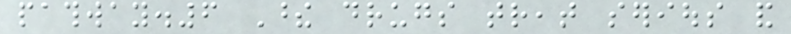pathway.6 These drugs treat serious and
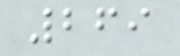269
